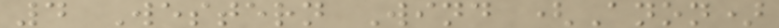4 Western Wind (Anon)
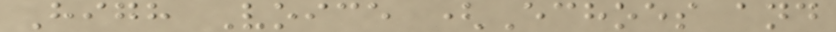High Voice (Echoes and
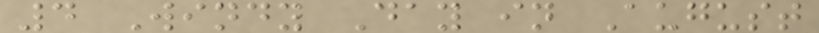4 Windy Day in August
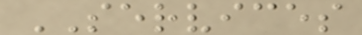SERVICES
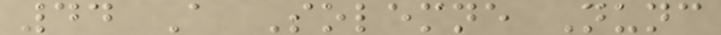44 A Solemne Nunc
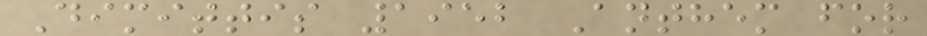Dimittis 1952 Anthem for
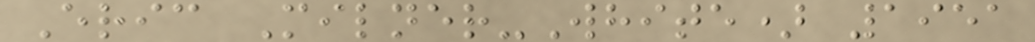Eric Milner-White) 1951
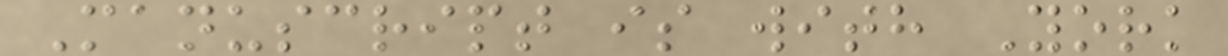Manuscript is with York
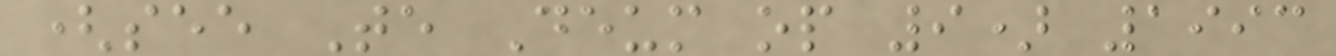(see Te Deum op 9) 1993
